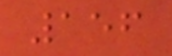156
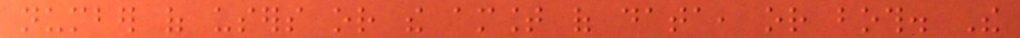number of users or the amount of data, or both. The
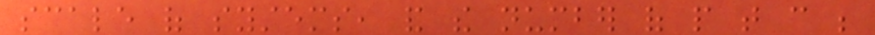scale of systems, and the number of people that can be
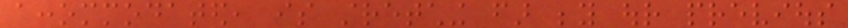accommodated, is stretching far beyond our previous
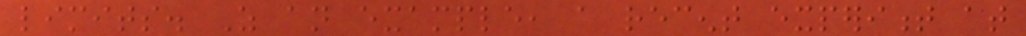limits. As an example, a recent experiment at
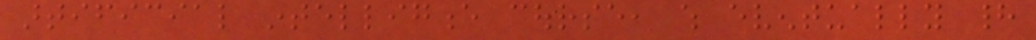artificial intelligence course, which eventually had
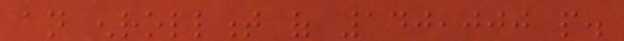an enrollment of 140,000 people.
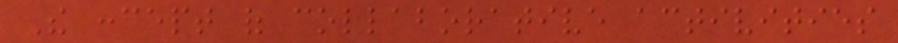The concept of collaborative activities
